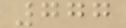777
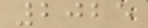2025
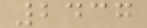2437
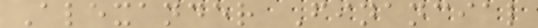Alexander Financial
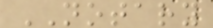NOTARY
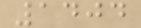1404
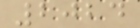2024
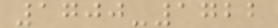1700-1722
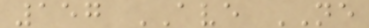157 AVE NE
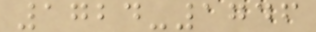1724-1746
